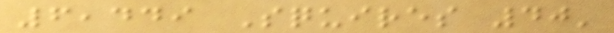6,449 Squires 40'
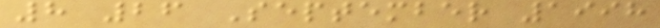8 26 September 1998
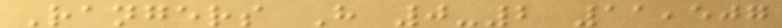Rangers H 0-2 11,507
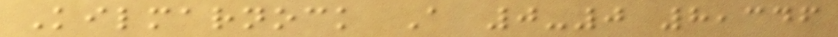Kilmarnock A 0-0 8,346
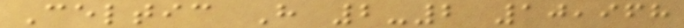Celtic H 2-2 10,968
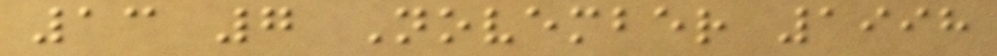13 7 November 1998
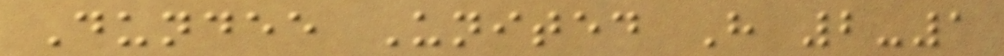Dundee United H 2-1
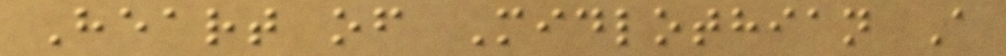Heart of Midlothian A
